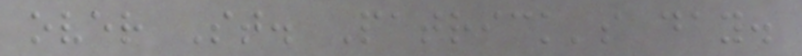over St. Patrick's day.
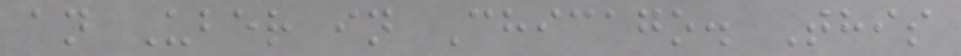an Uber in Chicago. This
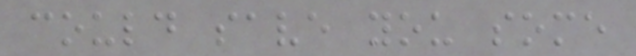could save you some
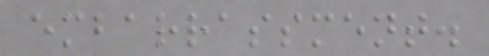embarrassment.
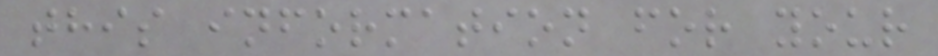this information for your
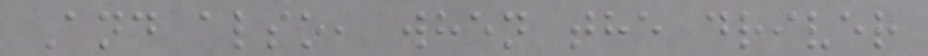And also, when the driver
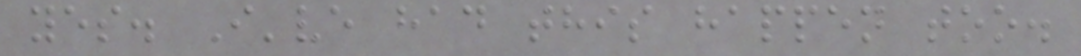yes. I've had this happen too.
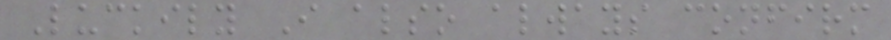Luckily I also always confirm
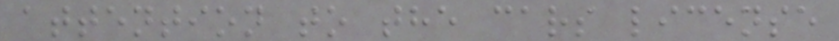attention to the cars license
